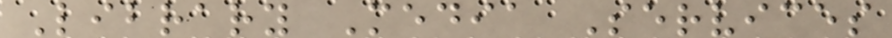Library Media Services
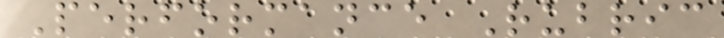Performance Rubric
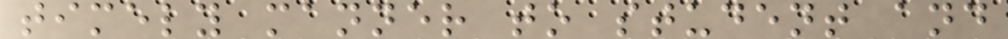timely manner to student and
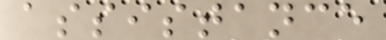assistance
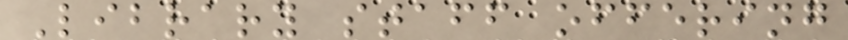Library staff offering
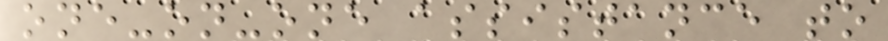one-on-one assistance to
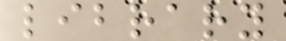library
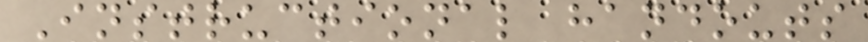Instructional handouts
